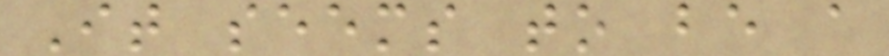It seems to be a
